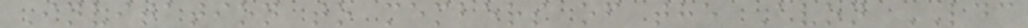Invitation to members of the Avon LDC
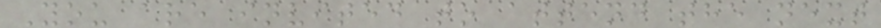You are invited to attend the next
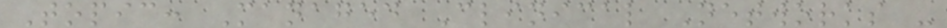Topic: Managed Clinical Networks -
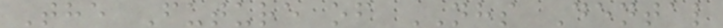The Future of NHS Dental
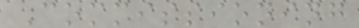Commissioning
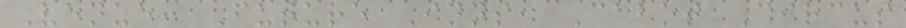Venue: Future Inns, Cabot Circus
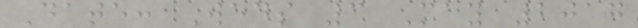Date: Weds 3 May 2017
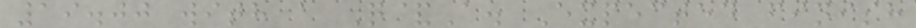19.00 with a Q&A. Expected finish
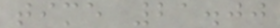time 21.00
